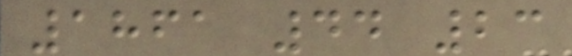1861 44 23
